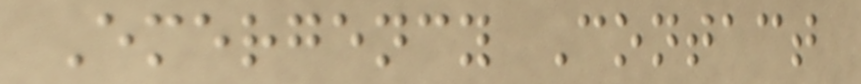Emergency Contact
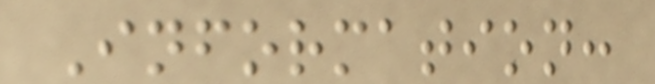Information:
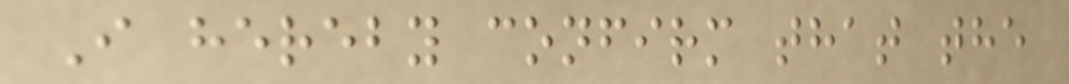I hereby confirm that the
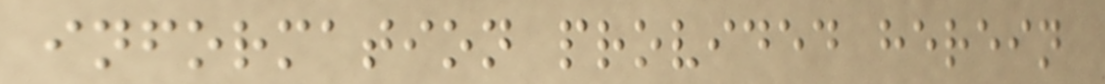information provided herein
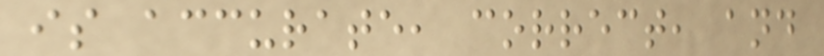is accurate, correct, and
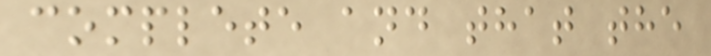complete and that the
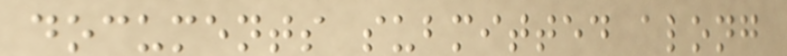documents submitted along
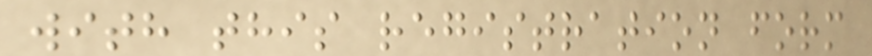with this registration form
